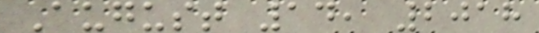August 14, 2018
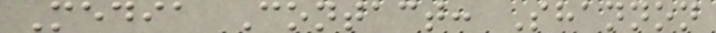Media Contact: Shannon
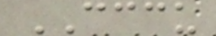CCCU
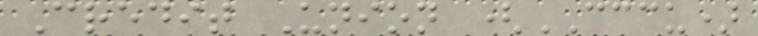Credit Union (CCCU)
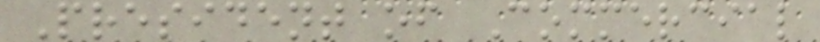President of Commercial
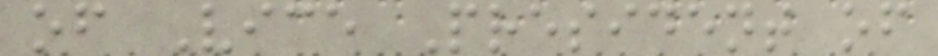of Vice President of
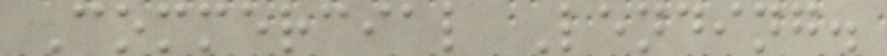Commercial Lending.
